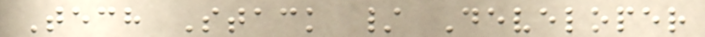Tech Stack / Developer
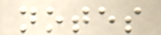notes
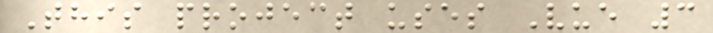This project uses Vue 3
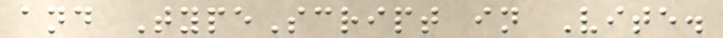and TypeScript in Vite.
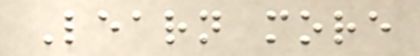Learn more
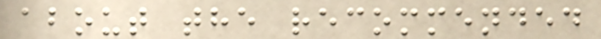about the recommended
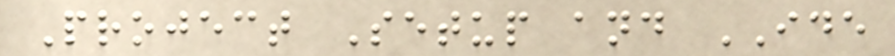Project Setup and IDE
